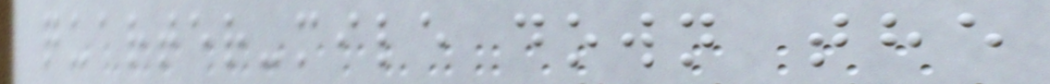quarter-mile down the
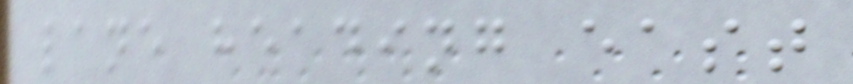lane heading east
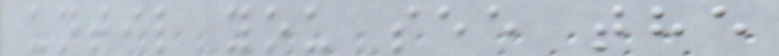until you see the
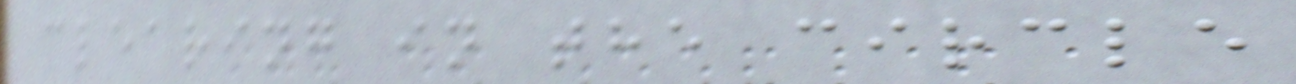clearing in the circle
